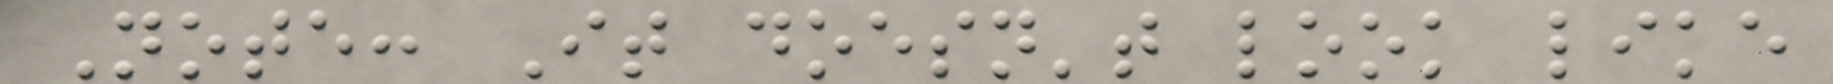Note: It doesn't look like
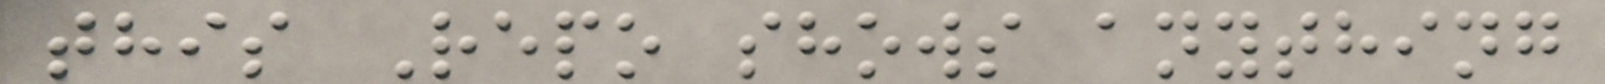this Repo shows anything
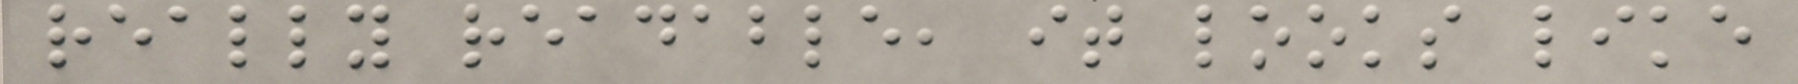really readable, it looks like
